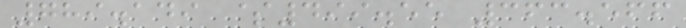789.149 $499.55 363.566
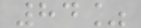84%
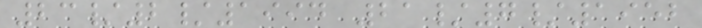23/2/1994 21/7/1952
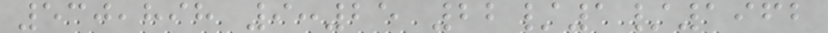530,898 9:25 22/1/1962
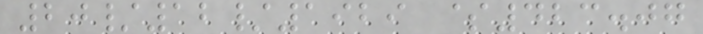20/12/1929 $423.07
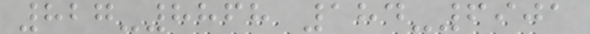827-8868 184-6901
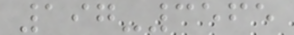197-3565
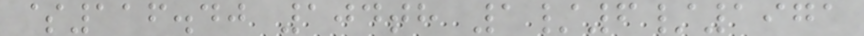$116.40 104th 1/6/1971
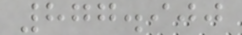877.900
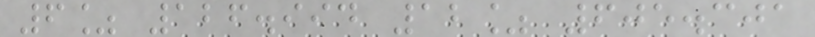6% 126.994 12% 605.301
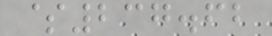$237.62
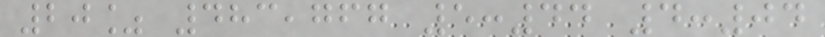20% 483,767 5:44 4:04
